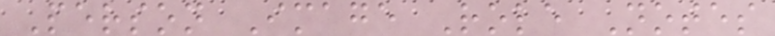Person Image Role Notes
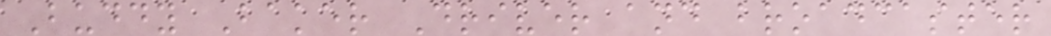Buddy Baker Driver and broadcaster
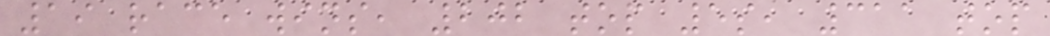19 race wins, 202 top 5s, 311 top
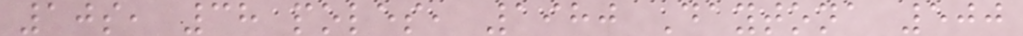10s, 38 poles, 1980 Daytona 500
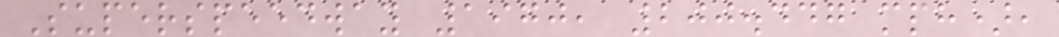Superspeedway 1970, 200.447 mph),
